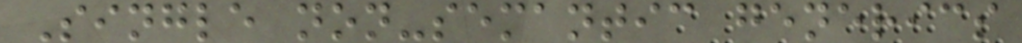Single non-semantic generics
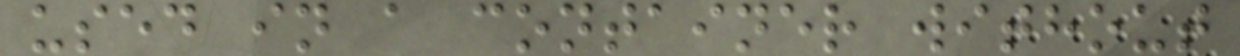used in a container without
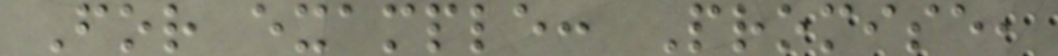For example: Promise,
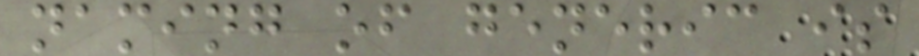naming of generic is
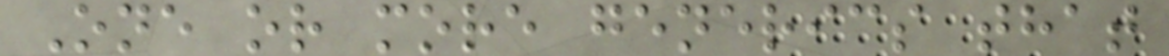One or more generics that
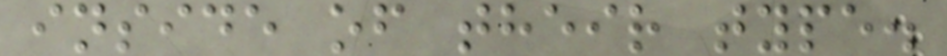inside of their type.
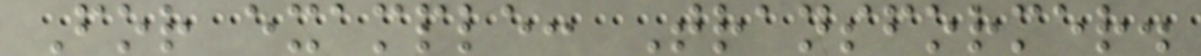For example: Transformer.
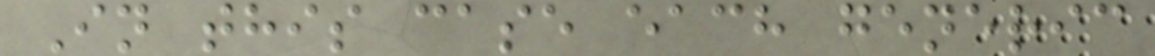In this case each generic
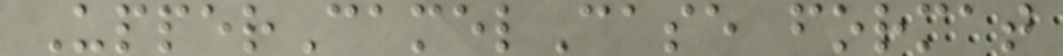UpperCamelCase format
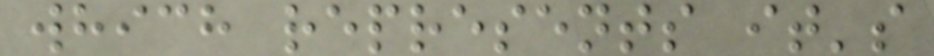which represents it's
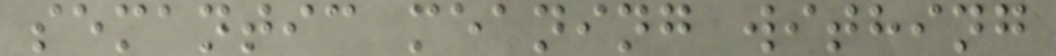semantic meaning withing
